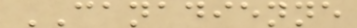CANADIENNE
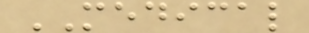MEDICAL
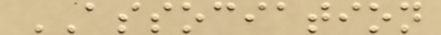ASSOCIATION
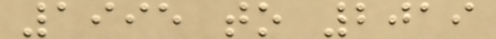1995 to 2019
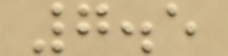7.5
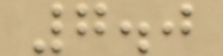7.0
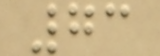73
